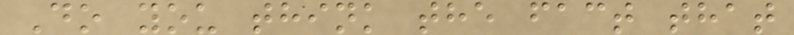Do you think the fact that
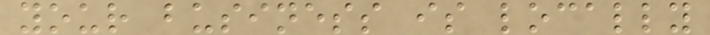your business is locally
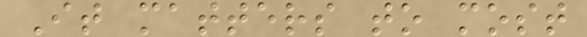It matters to most
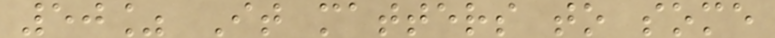50% It matters to some
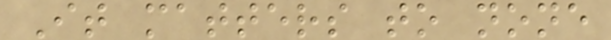It matters to none
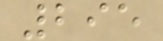295
